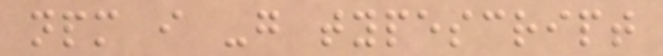npm i -g typescript
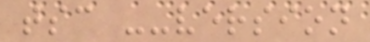tsc --version
